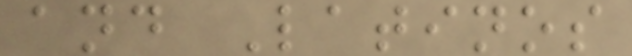and Latinos
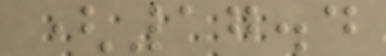(17.4
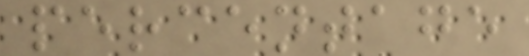percentage
